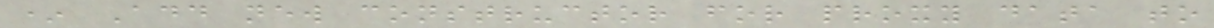* Add new constructor for proxy data to
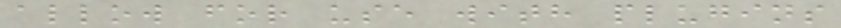allow for use with plugins
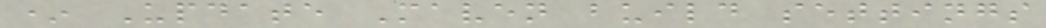* Update Maven build settings
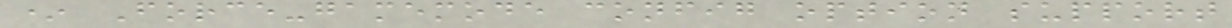* Force-gamemode config option support
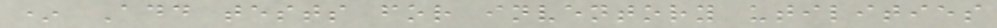* Add tests for inventory utilities
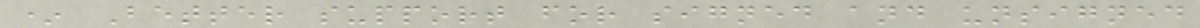* Better support for signed and unsigned
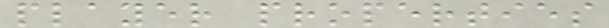player properties
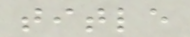title
